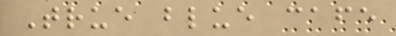True blue cafe
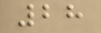28
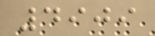4909
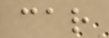car
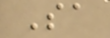Sa
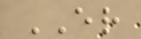ER
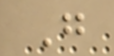G
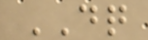DQ
